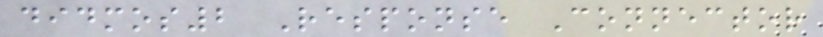didmos2 Response Connector
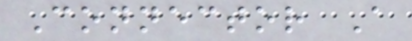Connector A
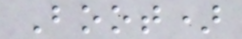Boot)
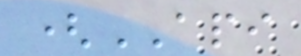(API
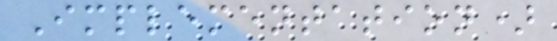Implementation)
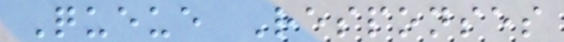Queue Responses
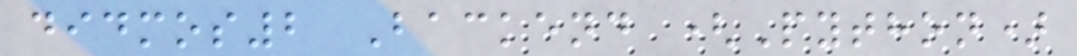didmos2 Backend (Python)
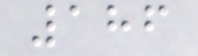186
